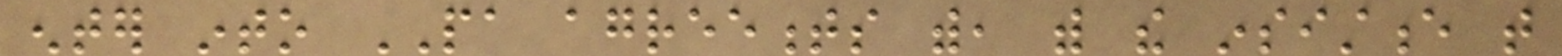enter into PA agreements with, with the insistence that
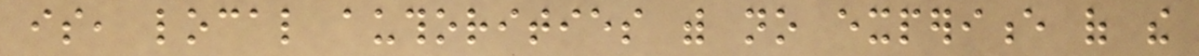is, local authorities with no experience of the
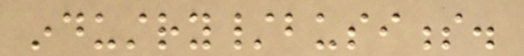industry/business.
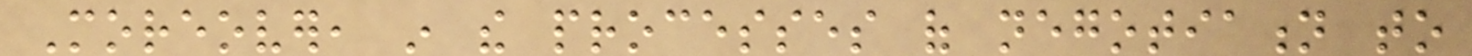Moreover, in the processes of negotiation to
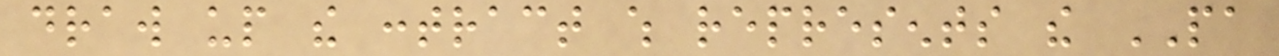draw up the contract which represents the PA
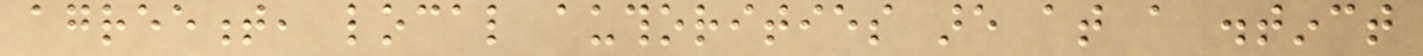agreement, local authorities are at a distinct
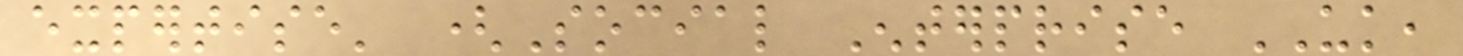expertise' (Social Enterprise UK,
